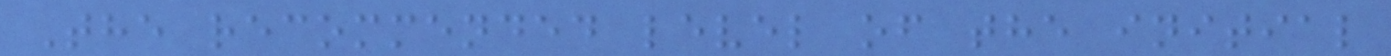The recommended level of the initial
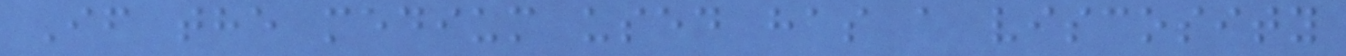If the medium used has a viscosity
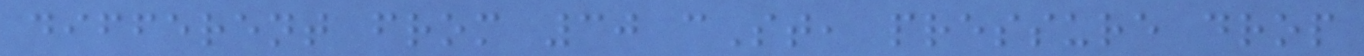different from 30 cSt, pressure drop
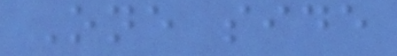One side
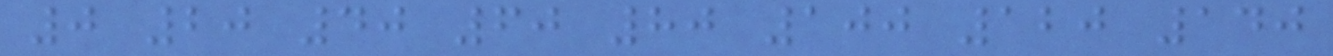0 20 40 60 80 100 120 140
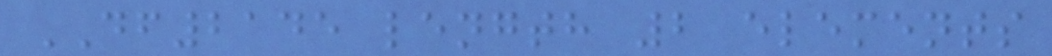DF2145 length 2 elements
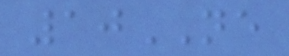10NE
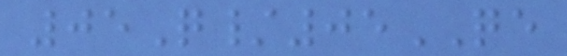05Q/05QE
